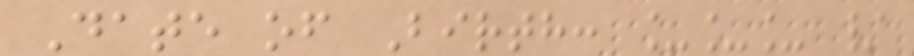Date of Birth: ___ /
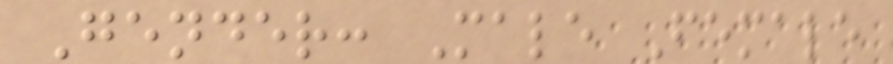Gender: Male Female
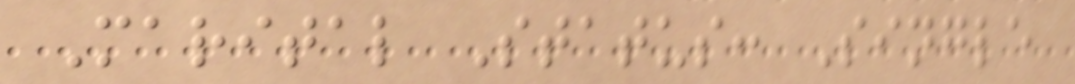Marital Status: Single
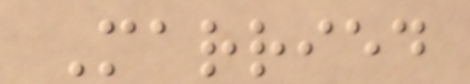Married
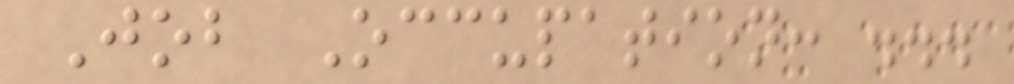Job Occupation: ...
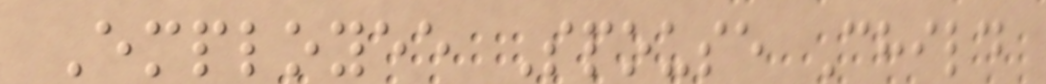Employee Spouse Child
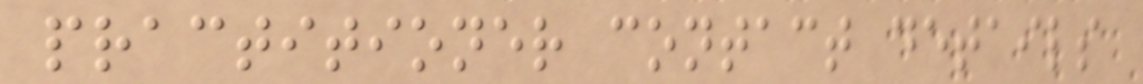practitioner contact details
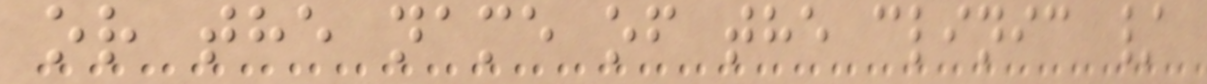or the name of the clinic /
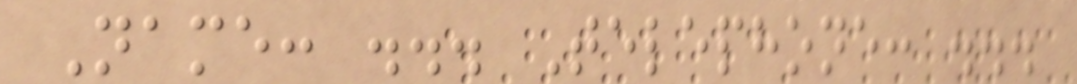Name: ... Telephone: ...
